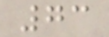73
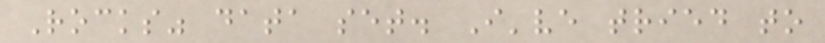Rocks" data set. I've tried to
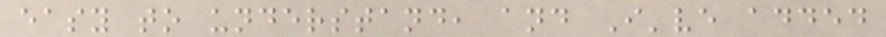easy to understand, and I've added
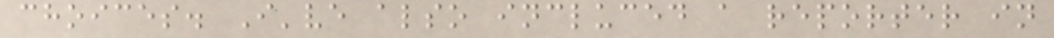choices. I've also incluced a reporter in
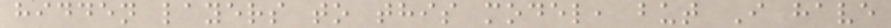hidden layers to this model, but I have
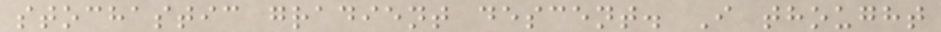stochastic gradient descent. I thought
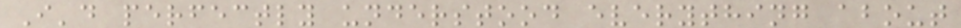I'd perfectly understood everything about
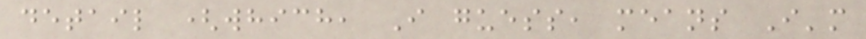detail (which, I guess, means I'm
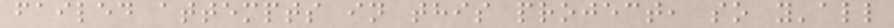failed attempts in this project, so y'all
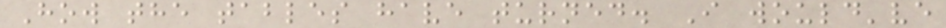How the tables have turned. I would've
